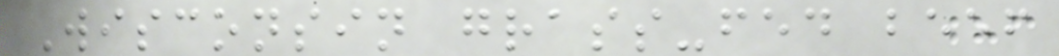Wisconsin grass-fed beef
